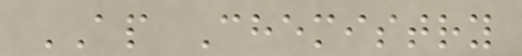AP Chemistry
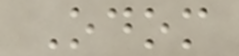Odom
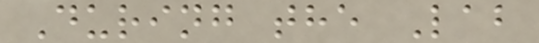During the Lab
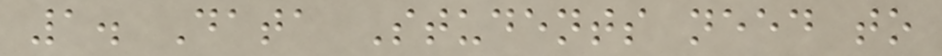1. Data Students need to
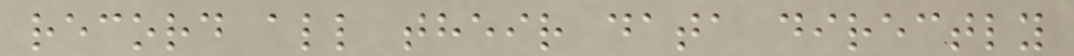record all their data directly
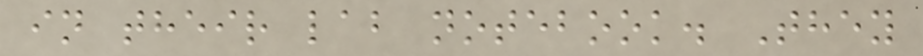in their lab notebook. They
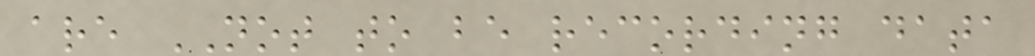are NOT to be recording data
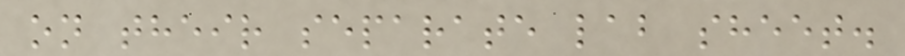on their separate lab sheet.
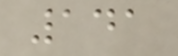141
